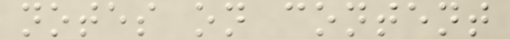notes on content
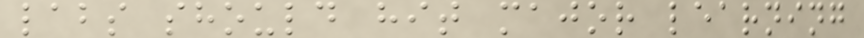labs should hit major learning
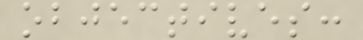objectives:
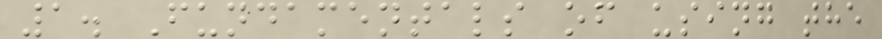1. Fundamentals of using the
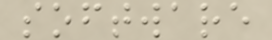software
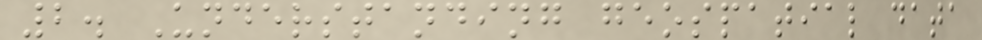2. Understanding geospatial data
